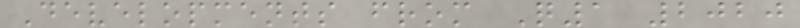Developments from Q1 2020
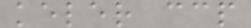keler ccp
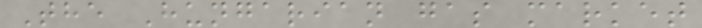The Hungarian gas market
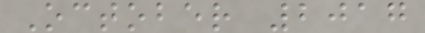October 2017
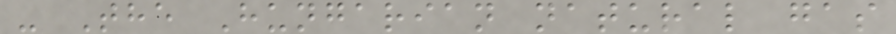- The Hungarian natural gas
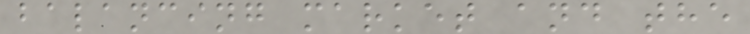balancing market and the
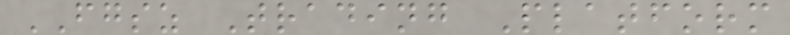FGSZ Trading Platform
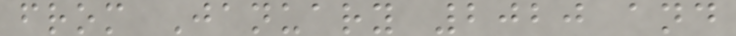from January 2020 and
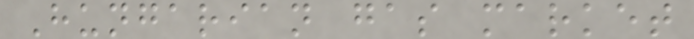Hungarian gas market
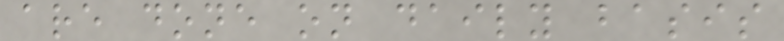are done on daily basis
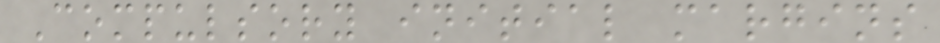Compulsory initial margins
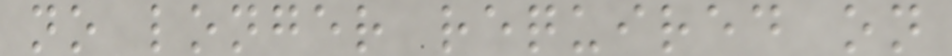no longer required on
